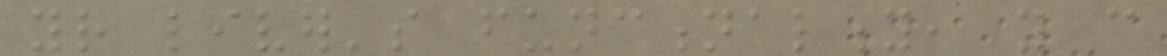your liver's functionality, you can
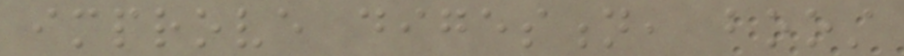improve digestion, boost
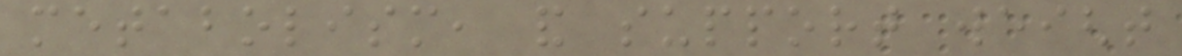metabolism, and support weight
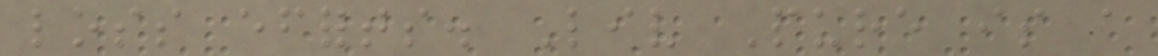loss efforts. Liv Pure is a
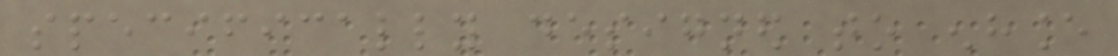specifically designed to enhance
